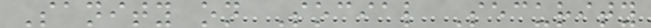Sanity on Social Security
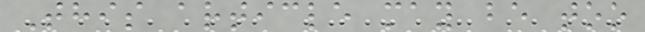This article may be too
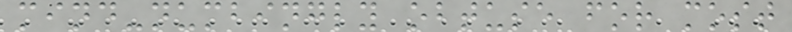mind-numbingly obtuse for most
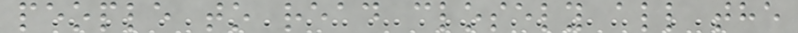people to read closely all the
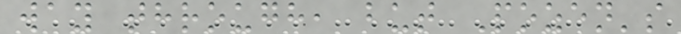way through, but Pozen's
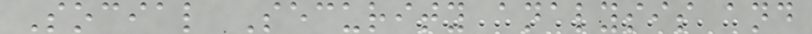Social Security analysis and
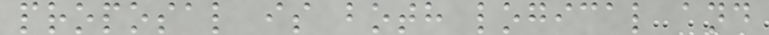proposal is both logical and
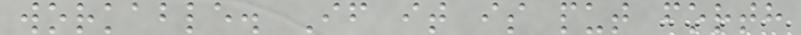workable. If it is put forth
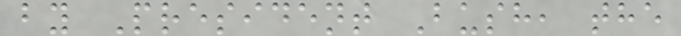by President Bush, the
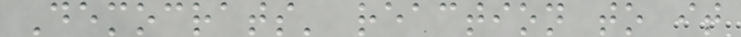Democrats' reaction to it
